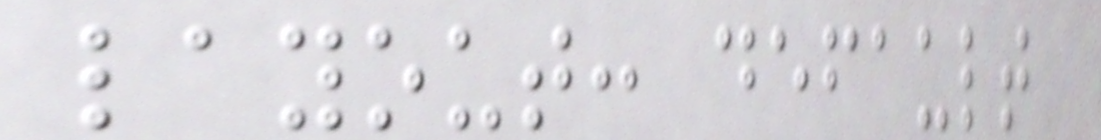layout: default
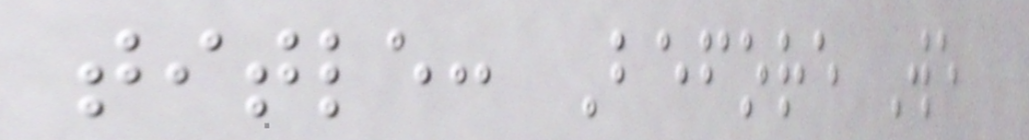title: Before We
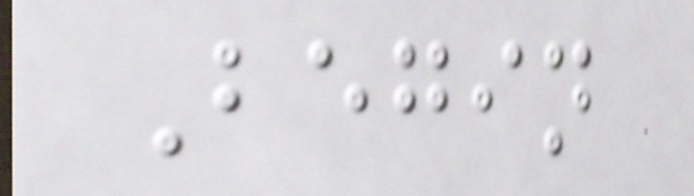Begin
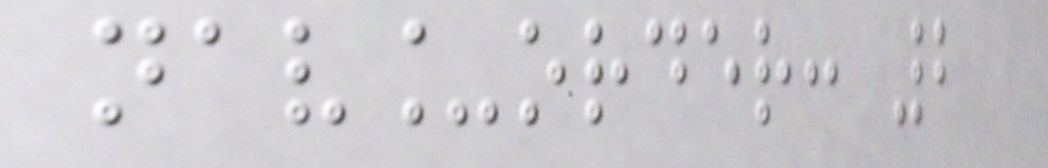nav_order: 2
